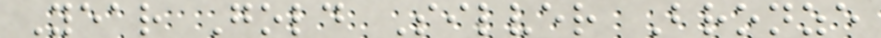Year Gold Silver Bronze
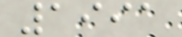1991
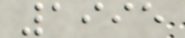1995
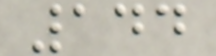144
